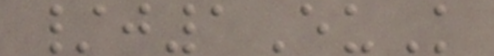/j1EuK
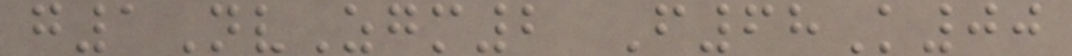g1NvZgm2 F68K00
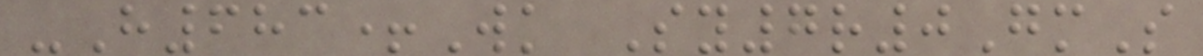-H683+Wk Sy7r0GmS
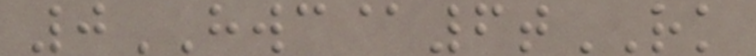0HWC@6tRK
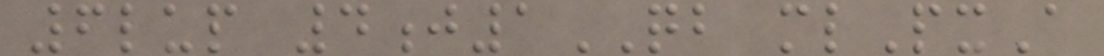6lup 4j1QB mlPxA
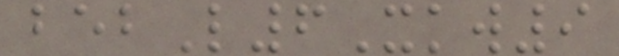bebL6Xkw9
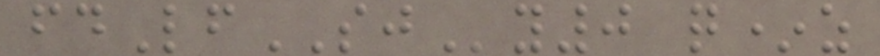fdLfSJy0 q*z
